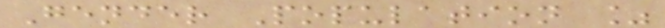Gender Population %
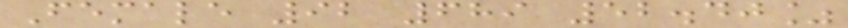Female 92 689 52.40%
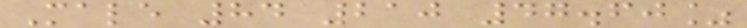Male 84 210 47.60%
